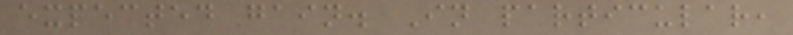expected gain. In particular,
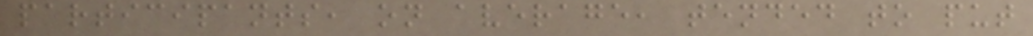participants, on average, tended to put
